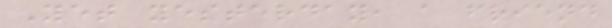Yet yesterday, a friend
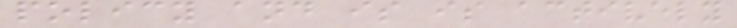policy and is is actively
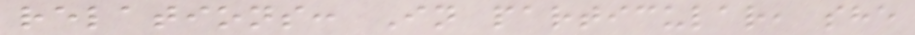relations: In particular, she
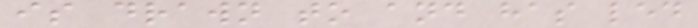is drawn to and has led
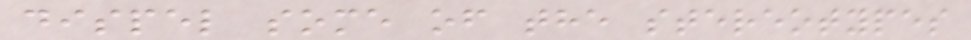dispel some of the stereotypes
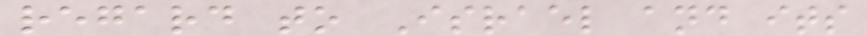regard to Israel and its
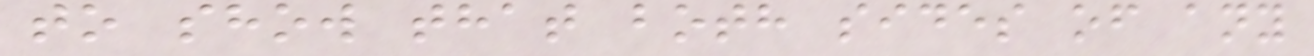to show that both sides of any
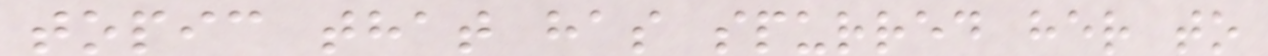topic that has spurred her to
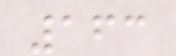163
